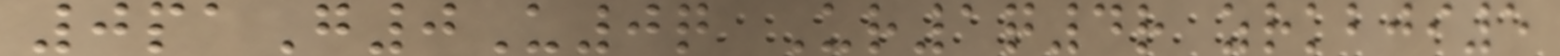0paG0U0q Ur1q4r zrkbji5
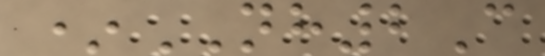*NH2C
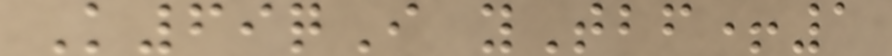K69qI yTbf+1
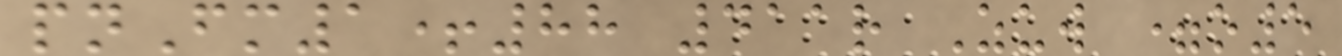pnFm1+88 411r Zuw =o5
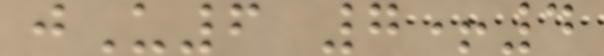jU6 7+4
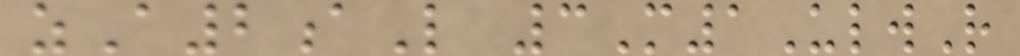zA2aL 3M1UlwR
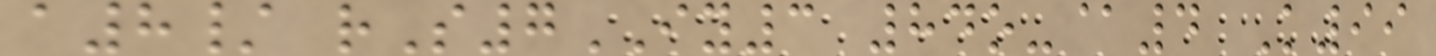a8/ rS7IY3 84o-@4 K99
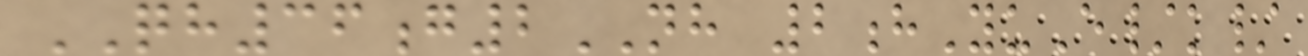QH36g2NH 2hYuE/k/
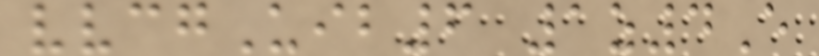vvcgUib6 1z4E
